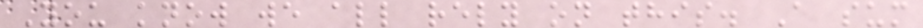You know we all rely on this. A sum
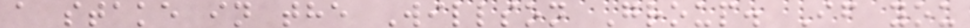a stake in the Willson Group. If you
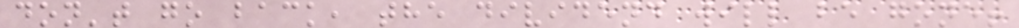don't go back, the dividend will be gone!
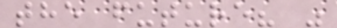the future? "
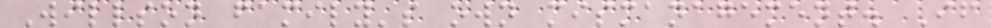Willson family's own mismanagement. If
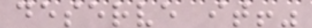deserve it!"
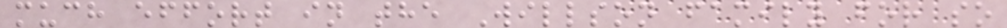much effort in the Willson family for so
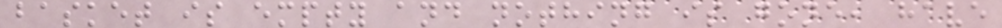basket is empty and nothing is gone, have
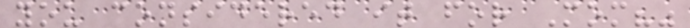you considered it for Mom?"
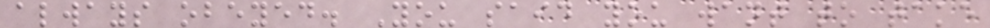always obeyed. You said you want to take
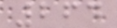264
